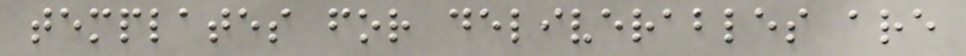templates for deliverables are
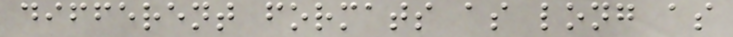different formats as long as
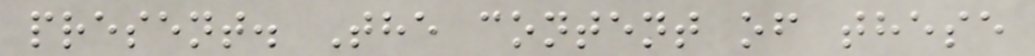present. The content of these
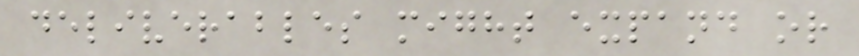deliverables might expand or
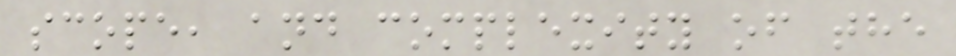scope, and complexity of the
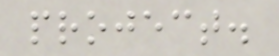project.
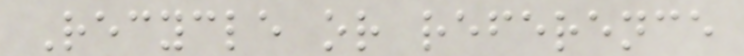Recycle or reference
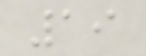19
